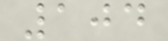104
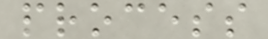process
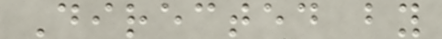Directed by
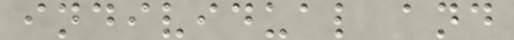individual and
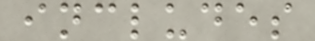includes
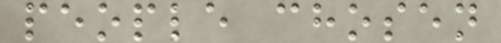people chosen
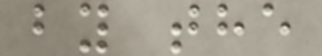by the
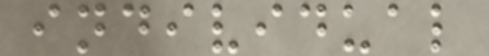individual
